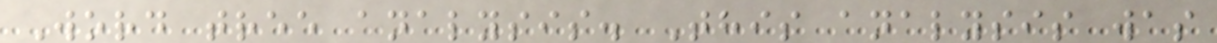Word tree analysis. This analysis was
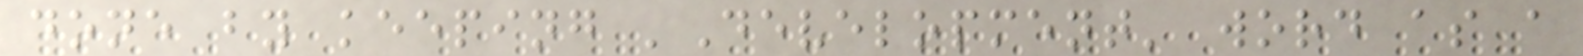done by keeping 'Development' word as a
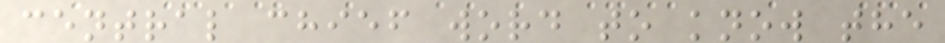central chief word to know the
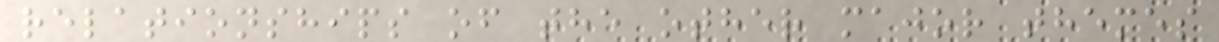relationships of the other major themes
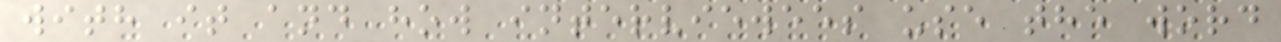with it and how interviewees use the word
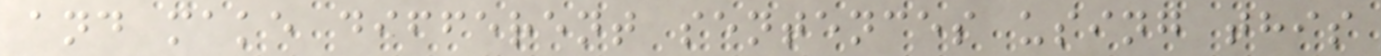and make different sentences using this
